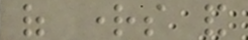of rights and
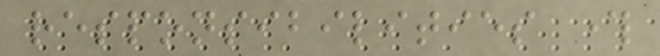responsibilities through
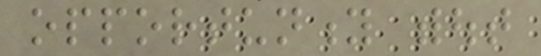opportunity without
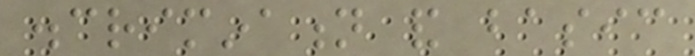discrimination and basic
